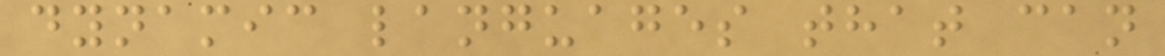dynamic languages that can
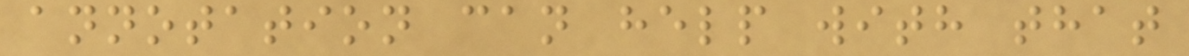annotation can help with that
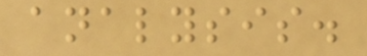analysis.
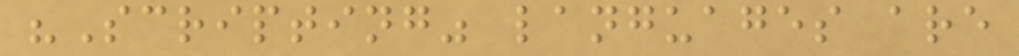"Scripting" languages are
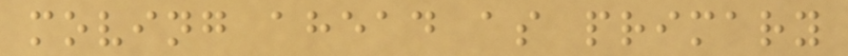moving ahead as primary
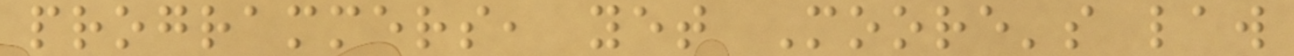programmers, yet Moore's law
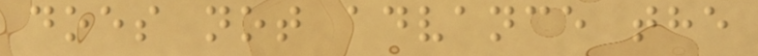does not advance the
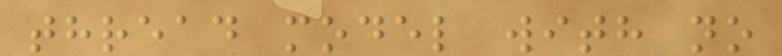thread model with no
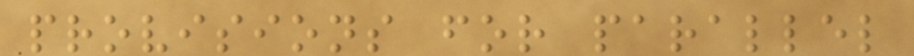provisions for parallel
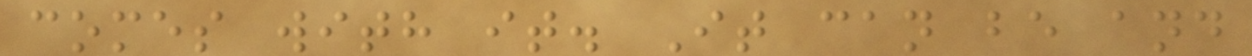comes with it. It can be and
